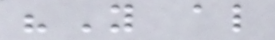"You also
